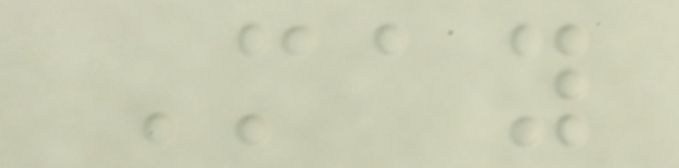May
